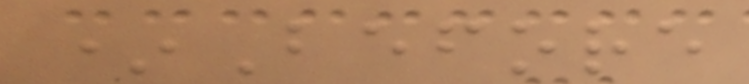*Before
